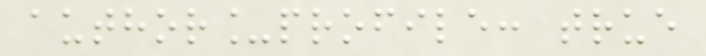author_profile: true
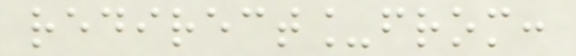redirect_from:
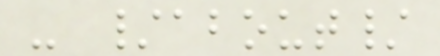- /about/
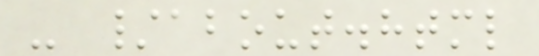- /about.html
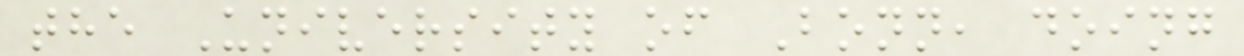the University of Bonn, doing
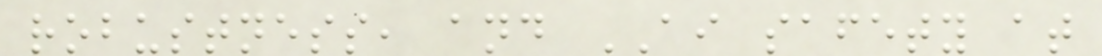robustness, and AI safety at
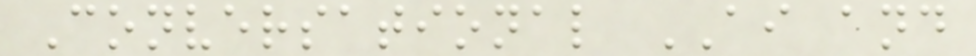Conversational AI and
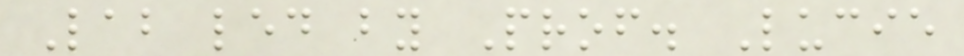Lab led by Prof. Lucie
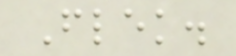Flek.
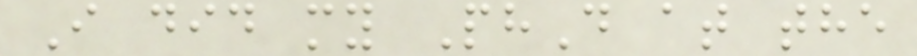I did my PhD at the
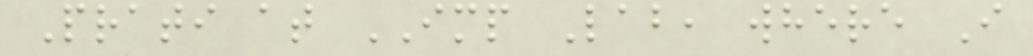Prati at IMP Lab, where I
